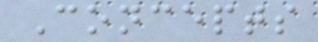Concepts
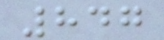847
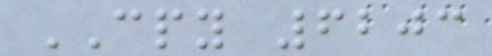CPY 6203
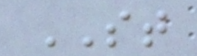ST
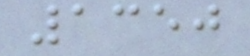1350
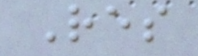Res
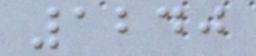1240
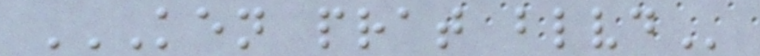KEN PRAT BLVD
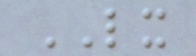LX
